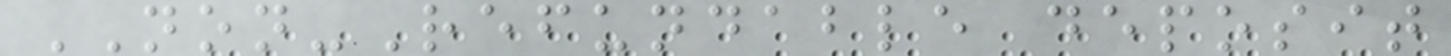NON-Refundable deposit
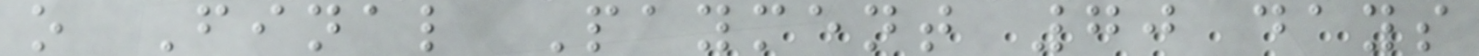o Final Payment 70 days
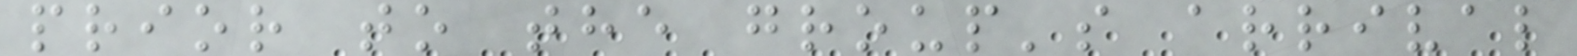prior to the group's arrival
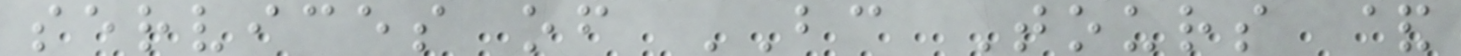services of BC Tours &
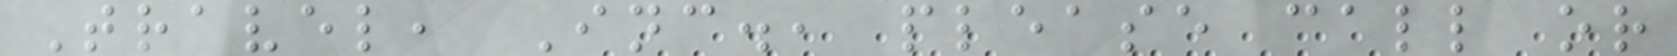Travel, Inc., please call or
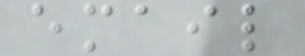email
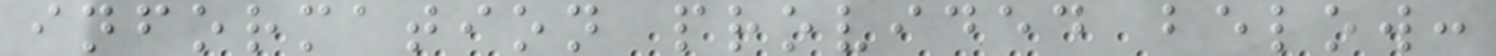information provided below:
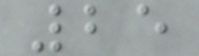25
